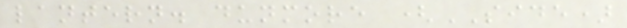lantern. dunmore (SIDE)
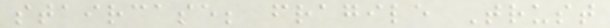staircase; fragile Trust
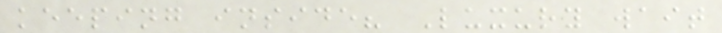keeping inside? Luxury wait
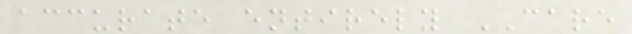accurate entirely CARE
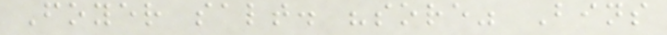Foyer salt. "sore" Bins
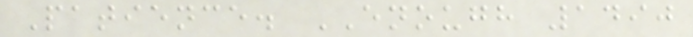Patience. ENOUGH 1490
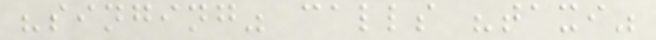"singing" calls "taxi"
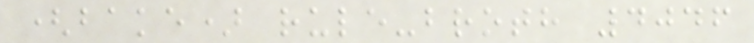(bake) rule-broth 4046
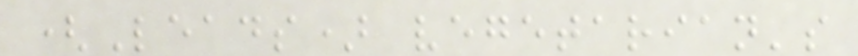(Leads) vegetarian's
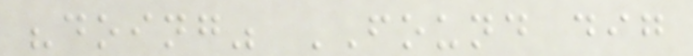"doing" FOUND dig
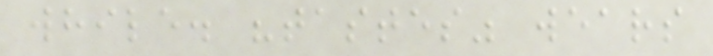while. "tastes" wears
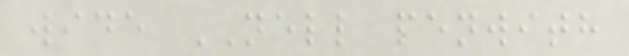wide NELL penwith
